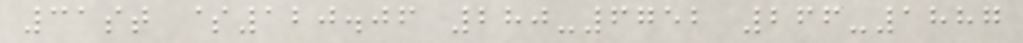31st $120.06 280-6752 266-1887
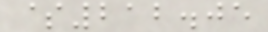$212.05
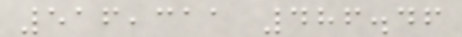516,311 486.46
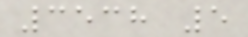3538 5
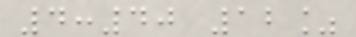4:40 12%
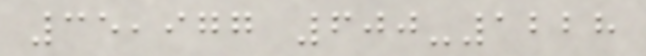35,977 600-1228
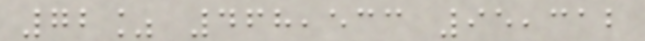72% 468,533 95,312
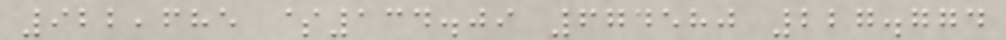922,685 $134.09 674580 227.774
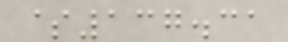$137.31
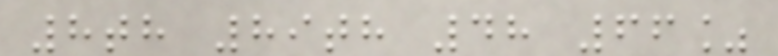8th 89th 48 66%
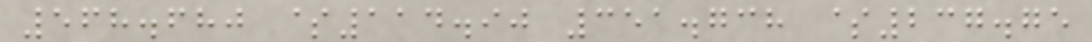568.680 $114.90 351.738 $237.75
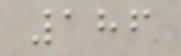186
